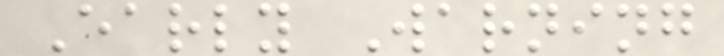Early Warning
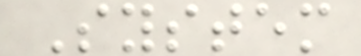System
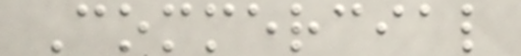Commercial
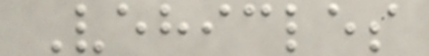Vehicles
